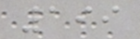199
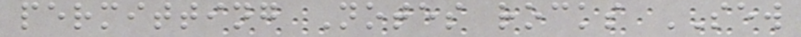permitting Notes rocks SEW
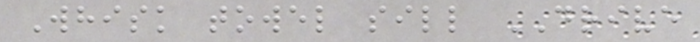Whisk towel sill DRIVE
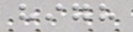high
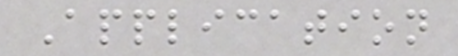Application
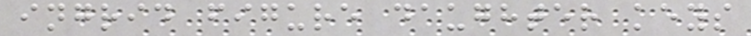ingrid figure daughter keys
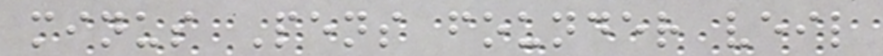minus Pens founder veil
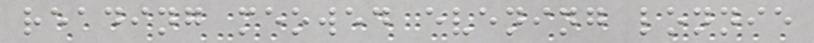reading meowed evening lonnie
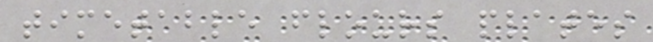timetable flours plates
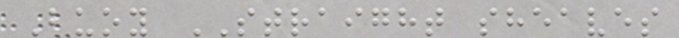Buoy STRAIGHT sheaves
